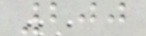200
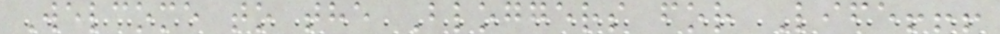Welcome to the Bloggers for Life!!!
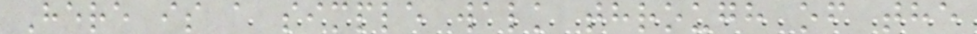Here is a simple walk through of the
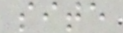site
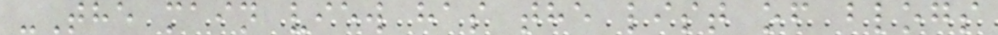-The main view has the list of blogs
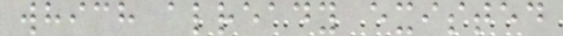which already existed
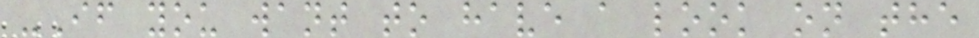-If you want to have a look on the
